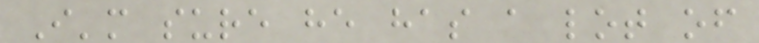I'm sure he has a lot of
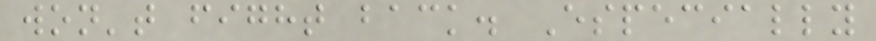won't fight back. Especially
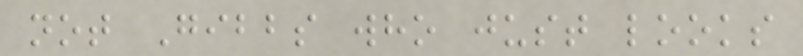not Gibbs who just looks
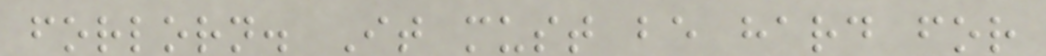forlorn. It must be hard for
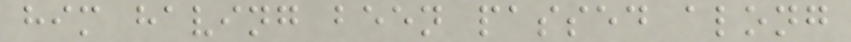him having been passed along
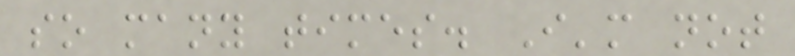so many times. I'm not
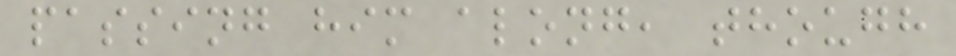passing him along, though
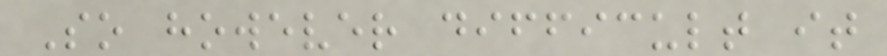So however difficult it
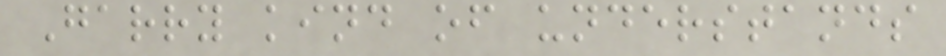Garry kind of understands
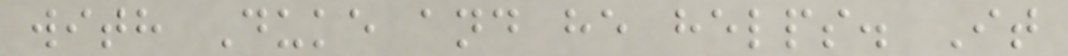with Duke and he helps. It
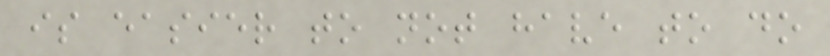is easier to not have to do
